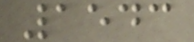1543
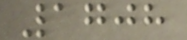1708
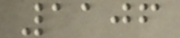1106
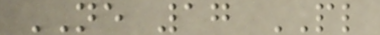NE 17 PL
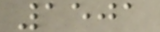1501
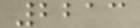2213
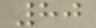80
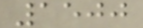1500
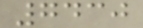7430
